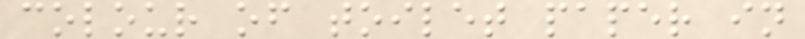colour of toilet paper in
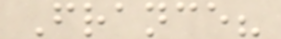France?
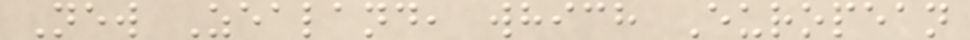New Zealand, which European
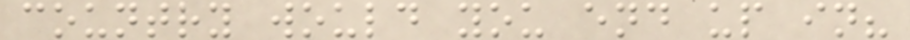country would you end up in?
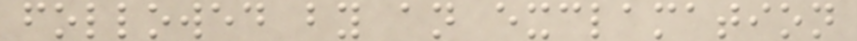followed by an exclamation
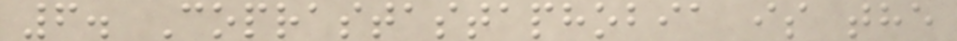6. Coprastastaphobia is the
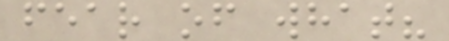fear of what?
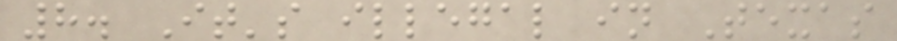8. It's illegal in Texas
